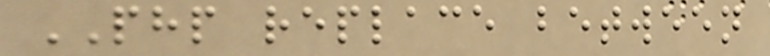PHP replace between
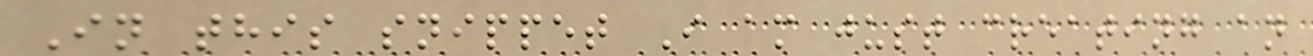In this snippet I am just creating an
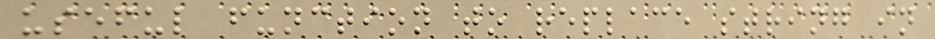useful function to replace string in
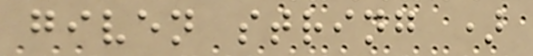given string )
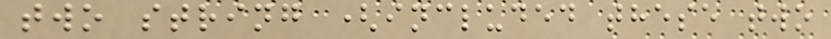two string (included these two
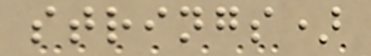strings)
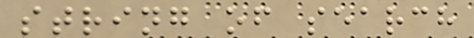string of search
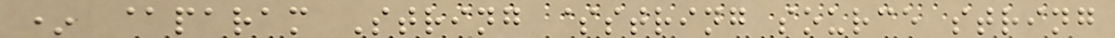* @param String $string source string
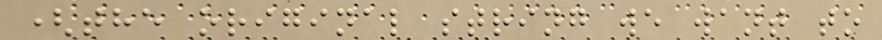(the original string we want to
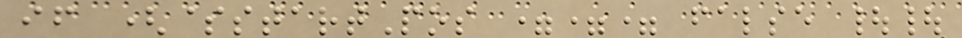if ($startPos === false ||
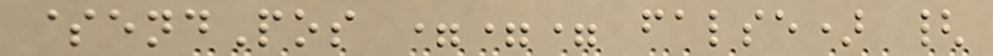$endPos === false) {
